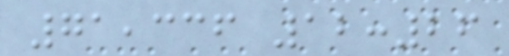71,336 12:26
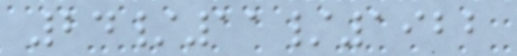24/11/1922
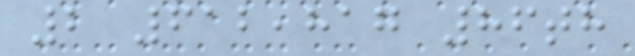2 612,817 86th
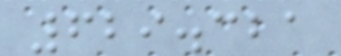629.321
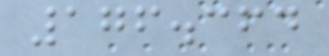176.364
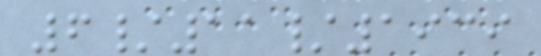6/11/1939
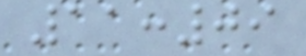11:09
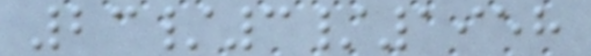23/3/1958
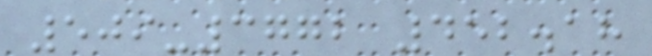509-3772 452.18
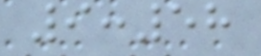9:58
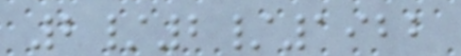2/2/1922
